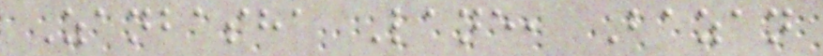Zanbasha Lane, Bazan
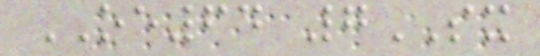OE64 7SX
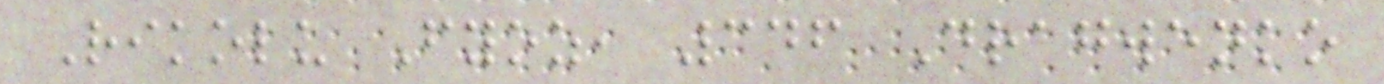Rikolu Fyoz, 346 Dragwenko
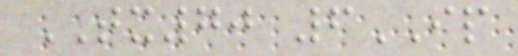TX70 6IP
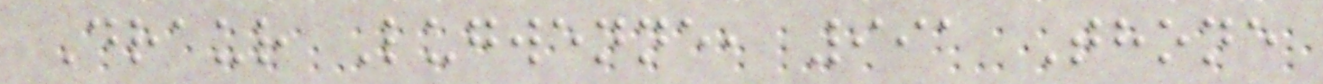Draur Lugwenne, 991 Thone
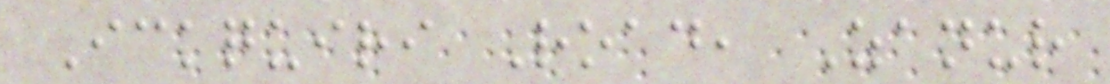Ickquiri Road, Zanur
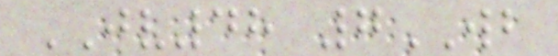JV48 7WB
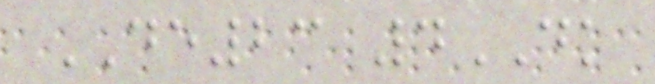DE23 4DK
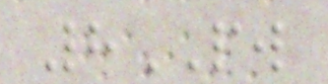8PW
